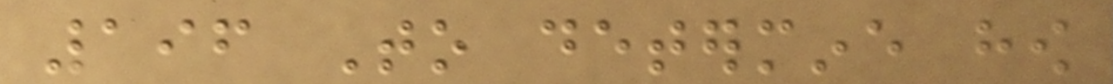196 To determine how
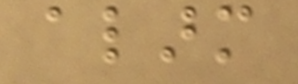alarm
